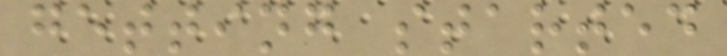getting started
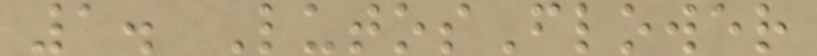1. LutosFlower
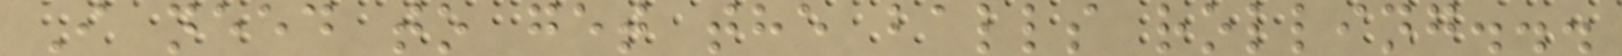I need to get the balls rolling...
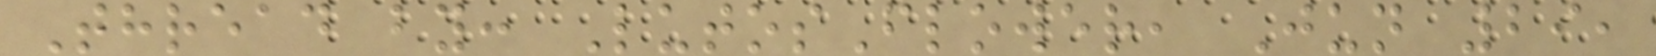Thread by: LutosFlower, Jun 29,
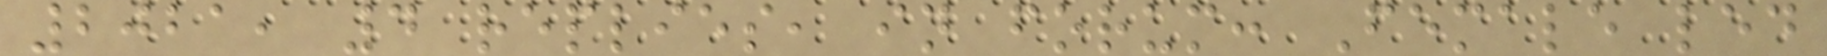2021, 4 replies, in forum: Female led
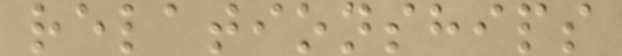relationships
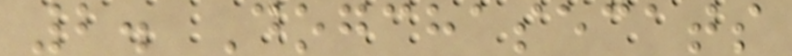2. Dogchasecats
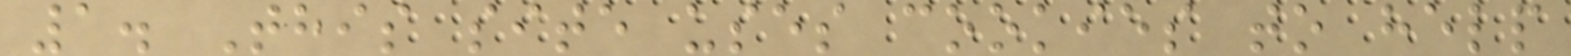1. This site uses cookies to help
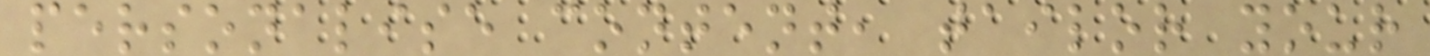personalise content, tailor your
